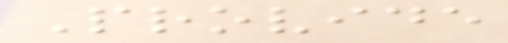Provide
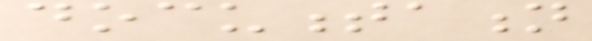documentation
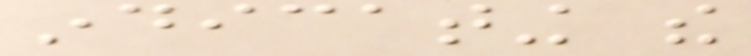indicating the
